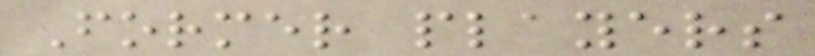Former players
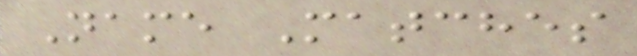Name Matches
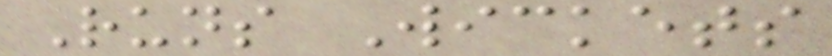Runs Wickets
